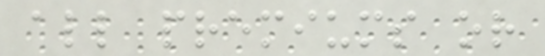all premiums or
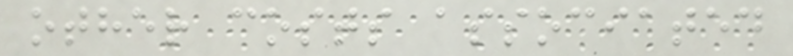other costs associated
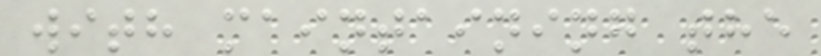with maintaining the
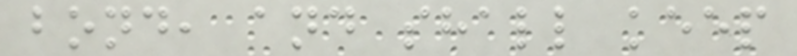bond, and shall keep
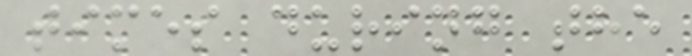times during the
